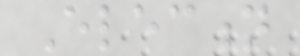Election
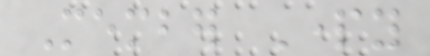Member Party
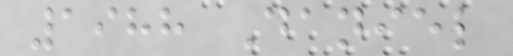1988 Daniel
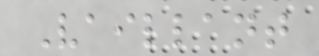Vaillant
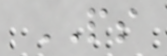PS
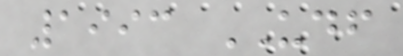1993 UDF
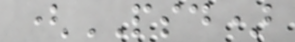(PSD)
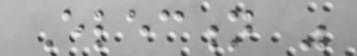Election was
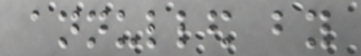annulled by
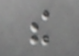the
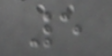5
